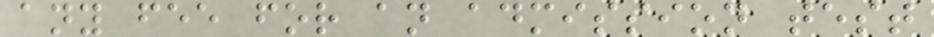any fee for an admission test
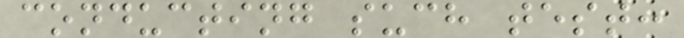conducting such test:
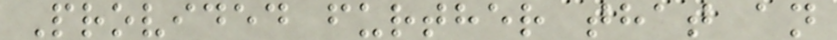Provided further that an
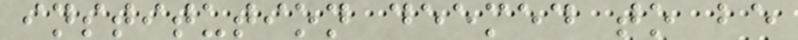institution deemed to be
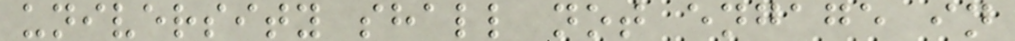university shall not engage in
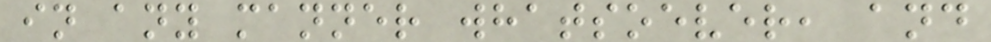in any manner whatsoever, and
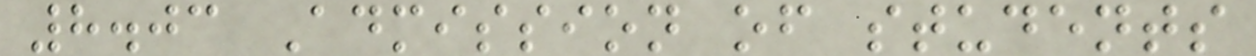8.03 Admission of students
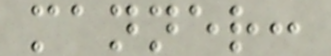manner:
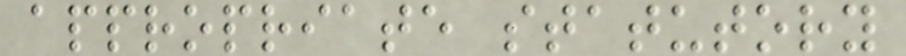appropriate statutory
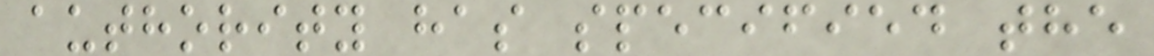authority has specified the
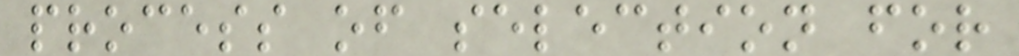process of selection for
